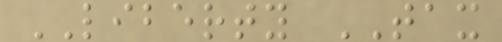LIBERTY TAX
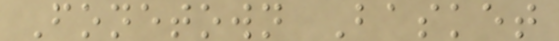Fonetown Basket
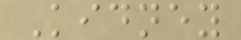Kidney
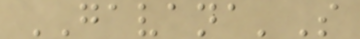GAVANA'S
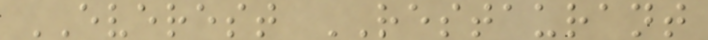EVEREST RESTAURANT
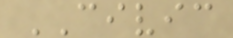CIVIC
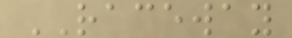RACEWAY
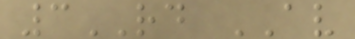3RD AV
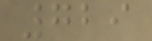729
